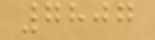7807
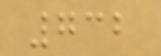732
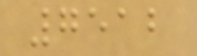7512
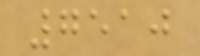7510
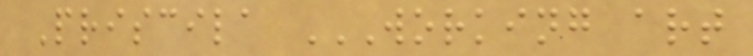Priscila WORKING ART
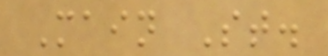Main St.
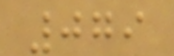079
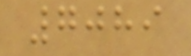7089
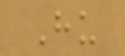Hu
